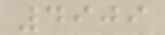4909
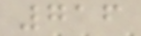716
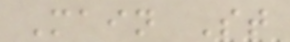Main St
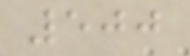500
